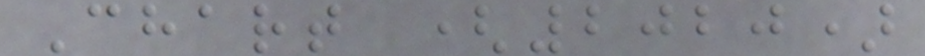Chart (2020)
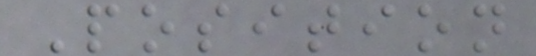Position
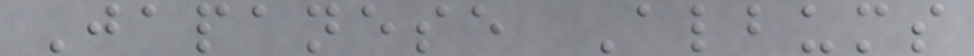Japanese Albums
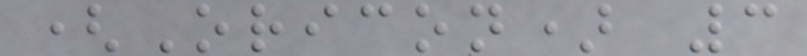(Oricon) 3
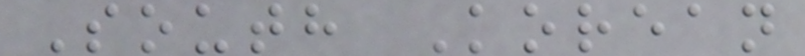South Korean
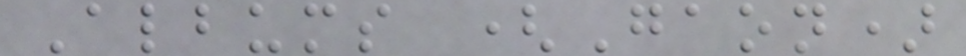Albums (Gaon)
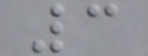3
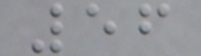56
